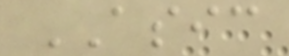ASIC
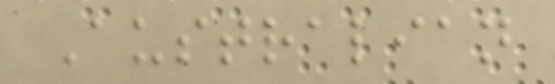Australian
